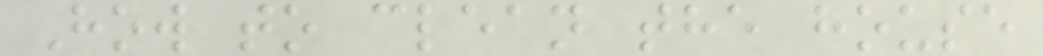How to clean the house
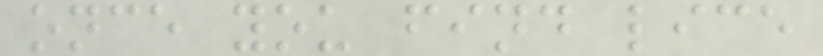once you find lice
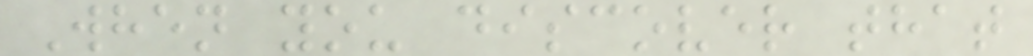When you discover that
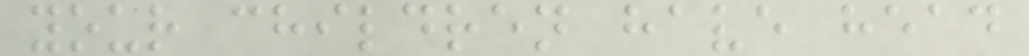your children have head
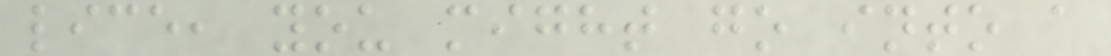lice, you might go into a
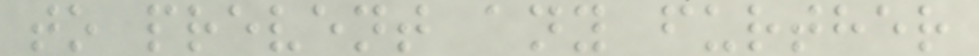to prevent any further
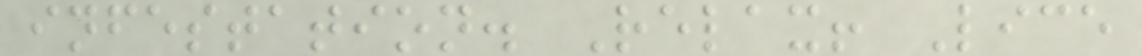infestation. Relax! Lice
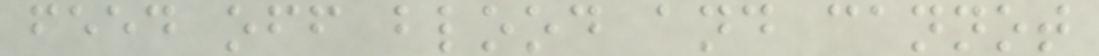feed off blood and cannot
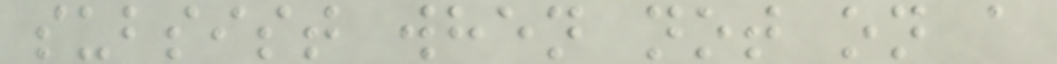subsist when not on a
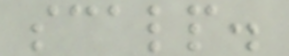scalp.
